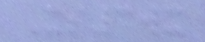Xs3wx
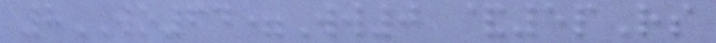8WO64=Ww0 &5pRs
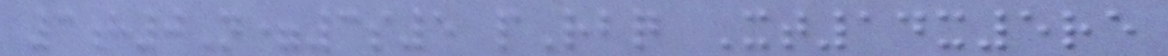3h0N=3s5 pRbq Xt14x5re
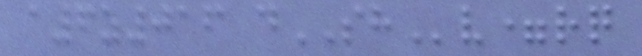a6z016 dSHv=rq
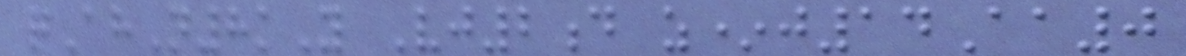qAhN8kY Vj2d z*j14Aa0
